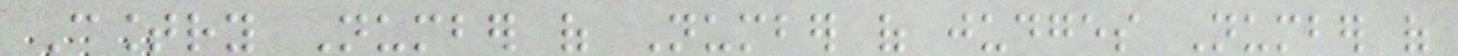Country Number of Number of judges Number of
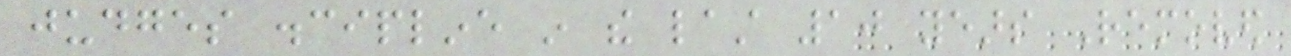judges discipline in the last 10 years Removed
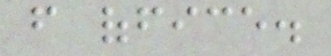from office.
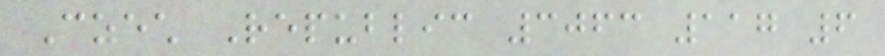Czech Republic 3063 117 6
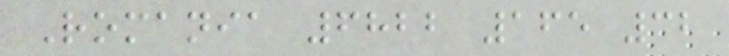Romania 6822 165 32
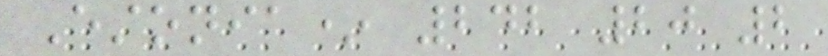Estonia* 242 20 2
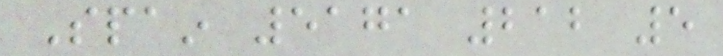Spain 5171 212 5
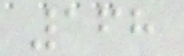168
